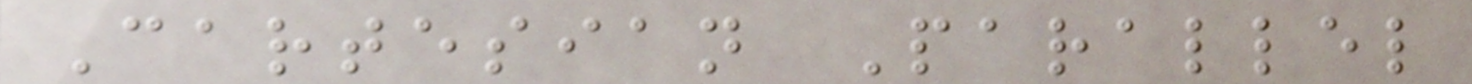Cartesian Parallel
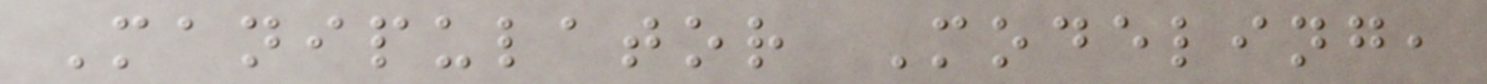Manipulator Modeling,
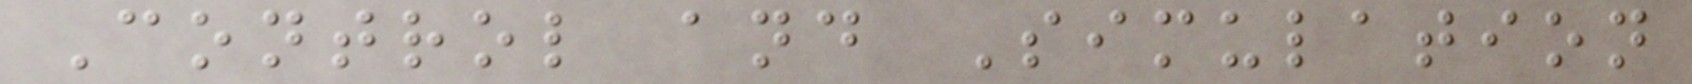Control and Simulation
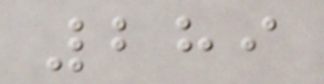289
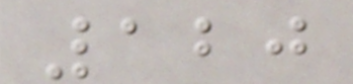120
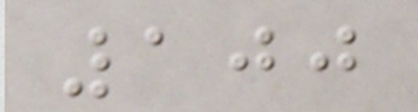100
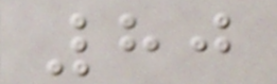80
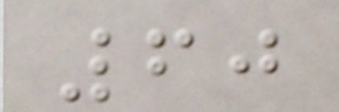60
